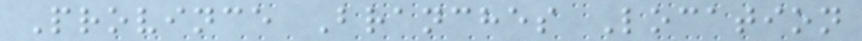Province Branches Location
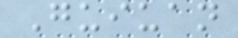Guiuan
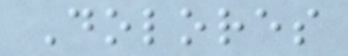Dolores
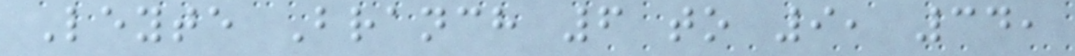Leyte Branch 6 to 9, 34,
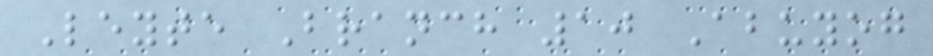Leyte Branch 10 Abuyog
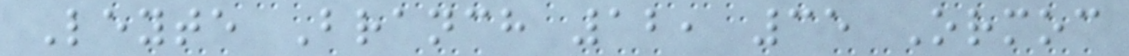Leyte Branch 12, 35 Ormoc
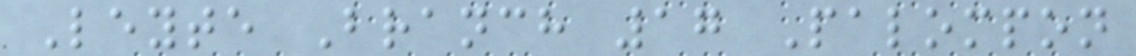Leyte Branch 17 Palompon
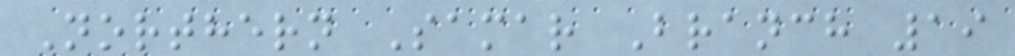Northern Samar Branch 19
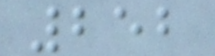252
